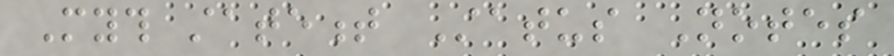Myth statement Status Notes
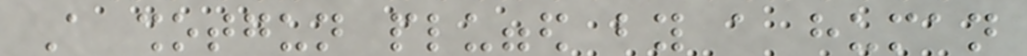A shotgun plugged by a human
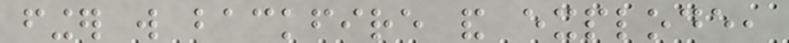finger will backfire and explode,
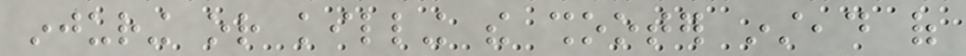injuring or killing the shooter instead of
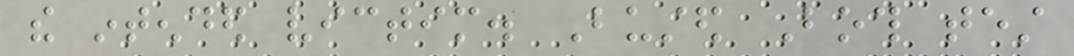the intended victim. Busted Both test
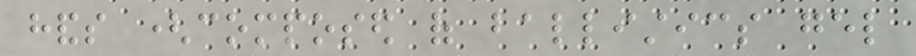hands (composed of ballistics gel
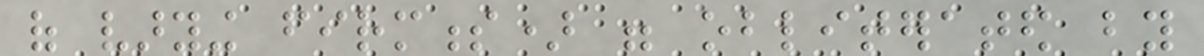of varying firmness) were obliterated by
